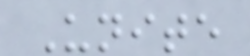Unite
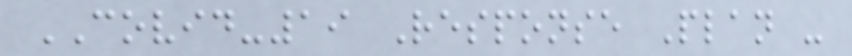COVID-19 Response Plan -
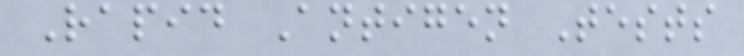Rapid Antigen Tests
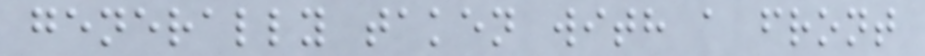generally taken with a front
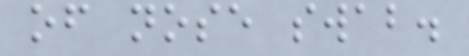of nose swab.
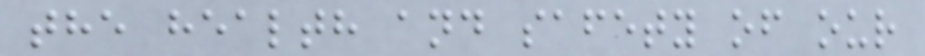the health and safety of our
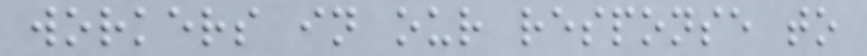workers in our response to
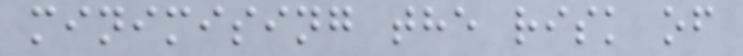minimising the risk of
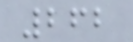262
